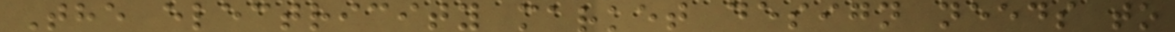The electricity market design needs to
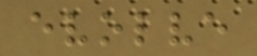evolve
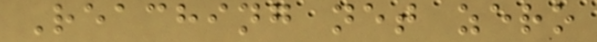Reaching net zero
